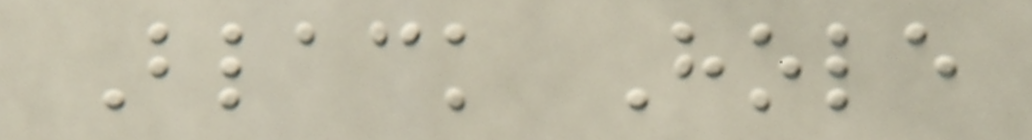Black Hole
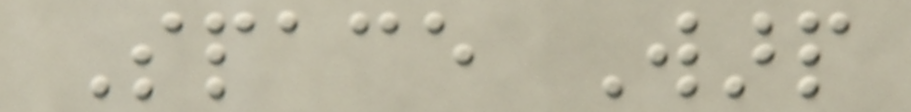Space Warp
